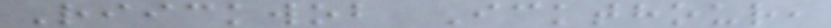Riickwob Ickthour,
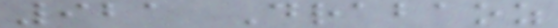921 Drabaoz
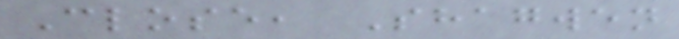Close, Shagwen
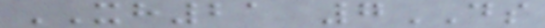XH21 7DS
